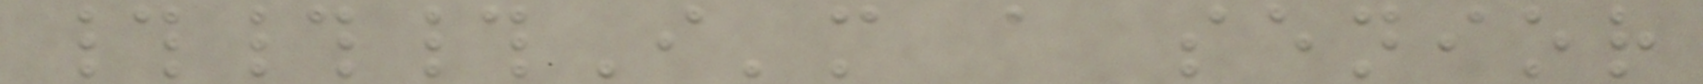###I'm a senior
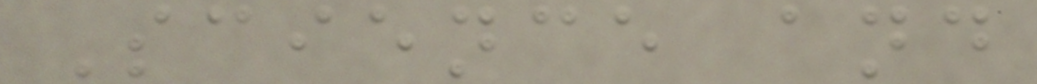Science and
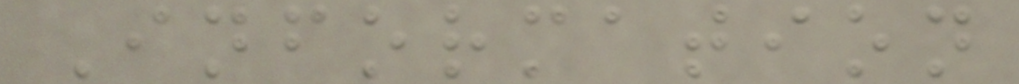Information
